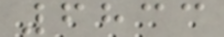6833
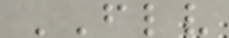FLV
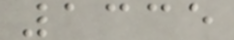1335
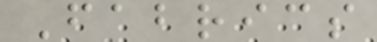Fabrics
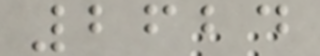2624
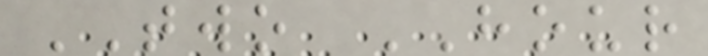TWO HOUR
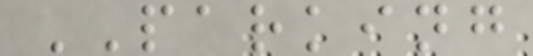PARKING
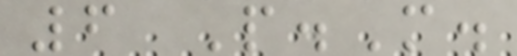6 P.M.
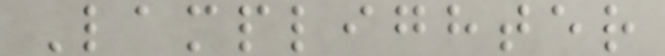Lamplighter
